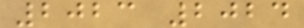2023 2024
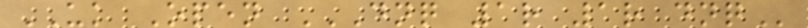UK Open DNQ 1R 1R DNQ
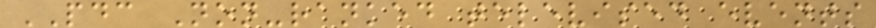PDC Non-ranked televised events
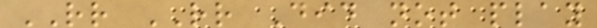RR RR Did not play
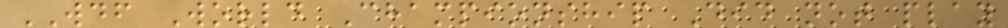WDF World Championship Did not play
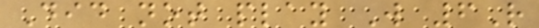Did not play W 6R
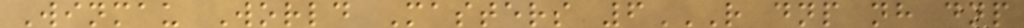Winmau World Masters 6R DNP NH DNP
